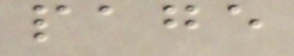page
